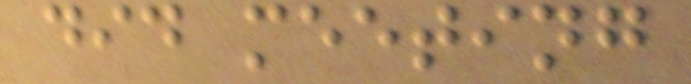did meeting
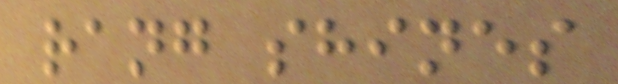rang shines
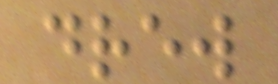drew
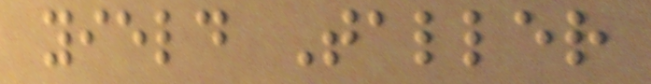yield Taller
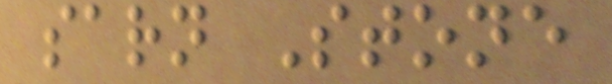sarn Stone
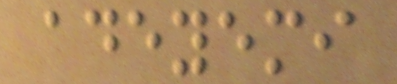adeyemi
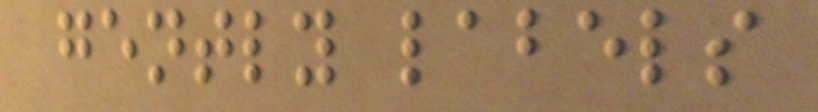gently labels
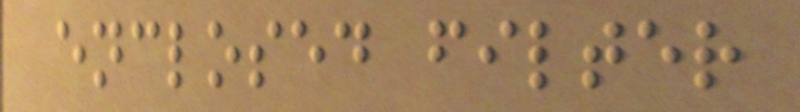enclosed filter
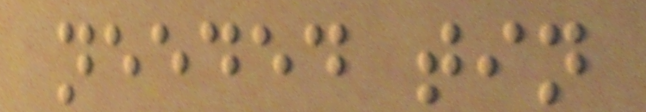needed tin
